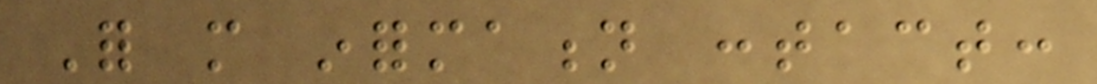For more information contact:
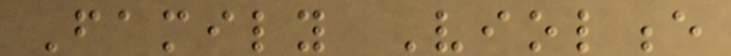Family Violence
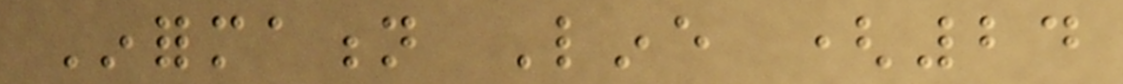Information Line (24
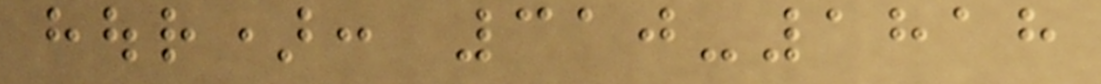hour): 310-1818
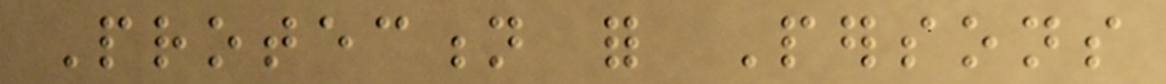Protection for Persons
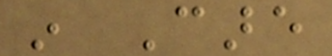in Care
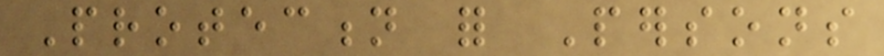Protection for Persons
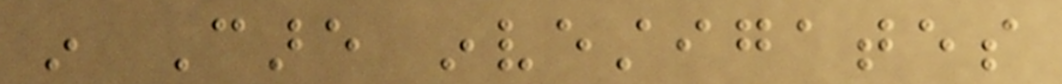in Care investigates
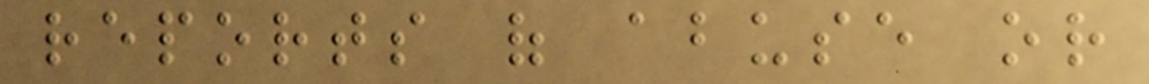reports of abuse or
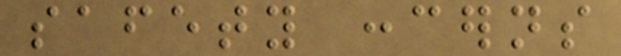safety concerns
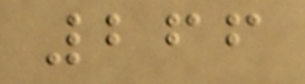266
